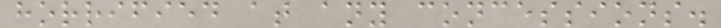horrified at any concessions.
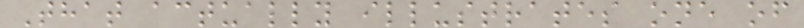That actually illustrates one of
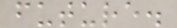future.
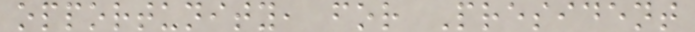opportunity, for President
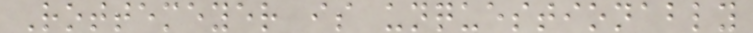Rottemeyer is unquestionably
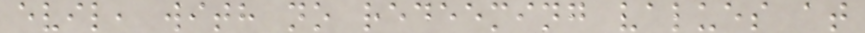evil, with no redeeming values at
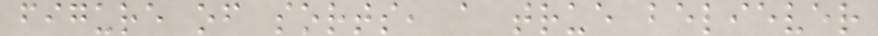figure of sorts, a true believer
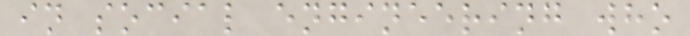in social engineering who
